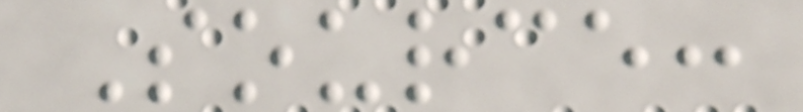Source:
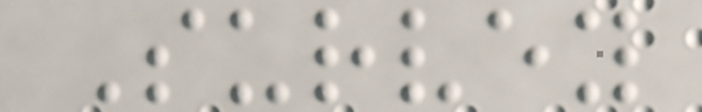Survey
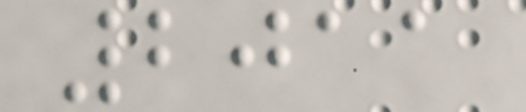2011
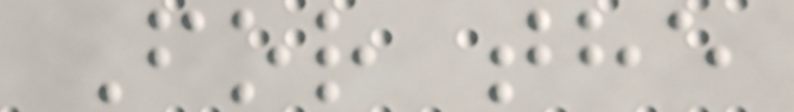For the
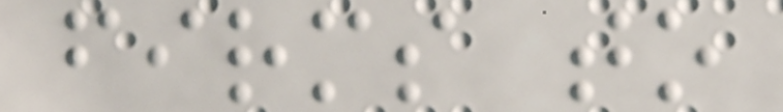firms to
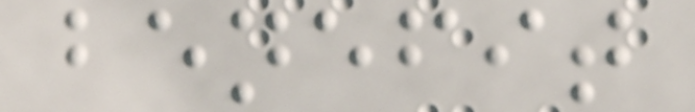benefit
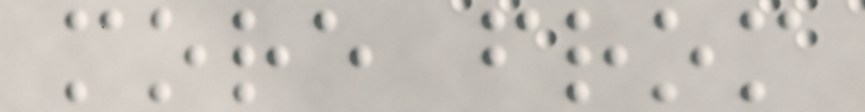more from
